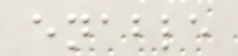enable
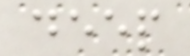deep
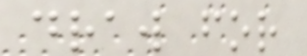draw for
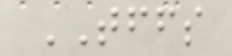TFFS
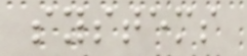systems
